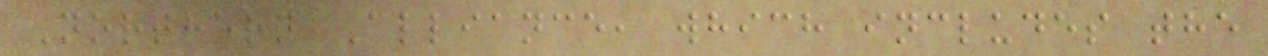Northern Alliance, which includes the
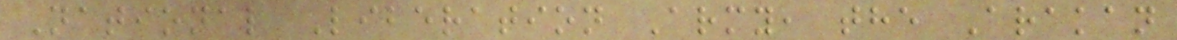National Liberation Army, the Arakan
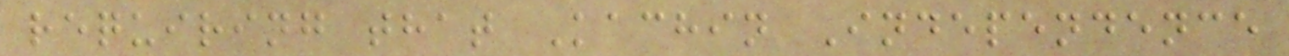requiring that Kachin Independence
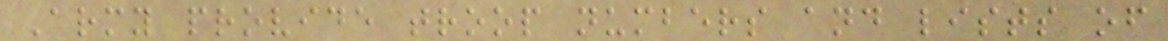Army provide troop numbers and lists of
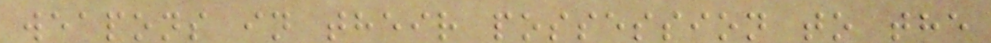weapons in their possession to the
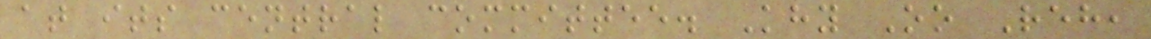at its central committee. Khy Oo Reh,
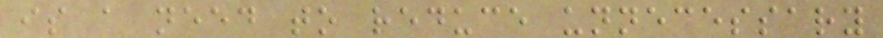is a need to reduce unnecessary
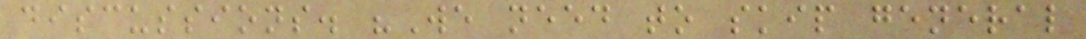discussions. "We need to skip general
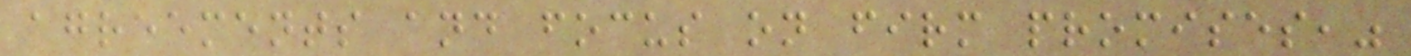agreements and focus on firm promises,"
